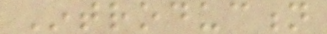Introduction
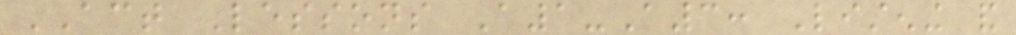ACT Lessons A1-A3: Listening and
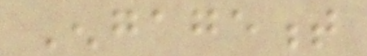Engagement
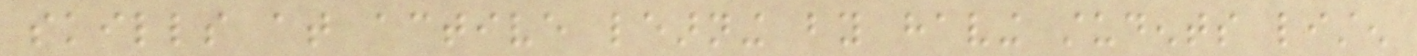skills at active learning by having students listen
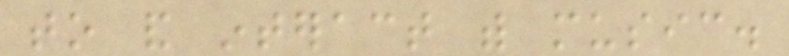to and interact with music.
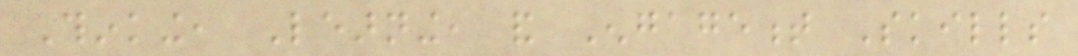Thinking, Learning, and Engagement Skills
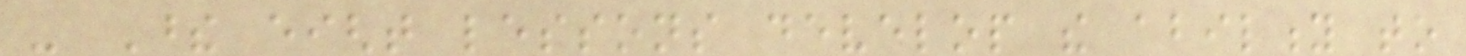- These eight lessons develop the ability to
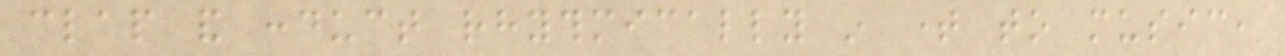clap and conduct rhythmically in time to music,
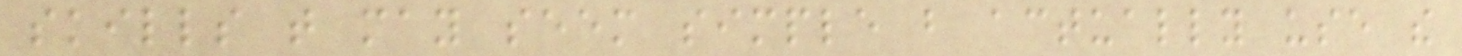skills that may seem simple but actually use the
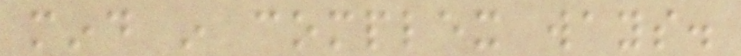mind in complex ways.
